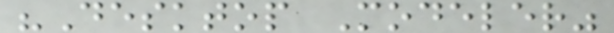"Desktop Modeler"
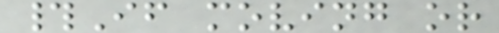#If moving or
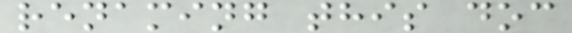renaming this doc
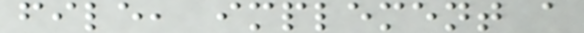file, implement a
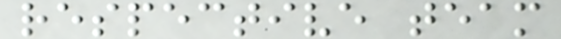respective team
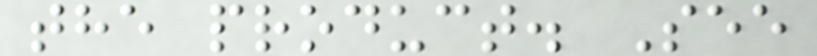the product. See
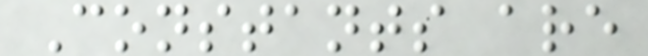Constants are
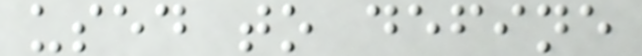used to define
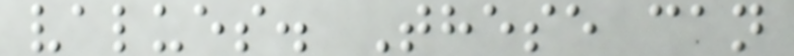values. These can
